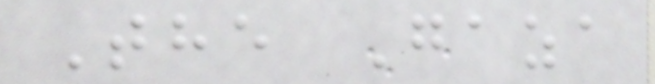The Gaza
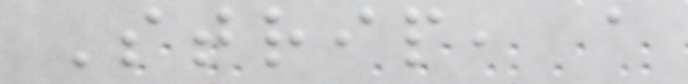Strip, a
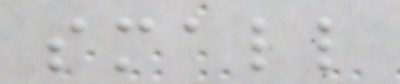small
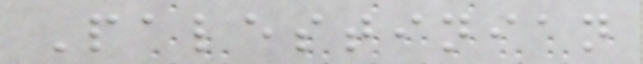Palestinian
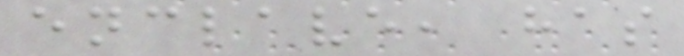enclave, has
